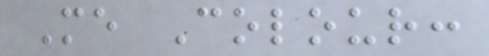Me Colour:
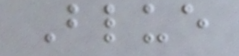Blue
